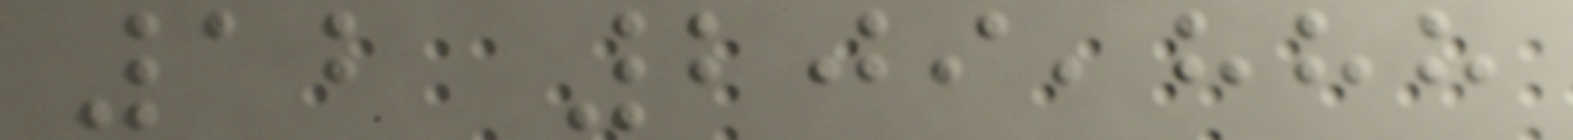12 209,888
